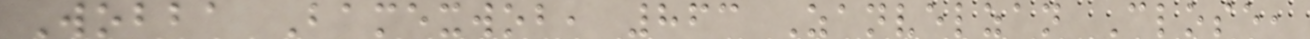Wobba Bamexwob, 863 Zanvelzan Close,
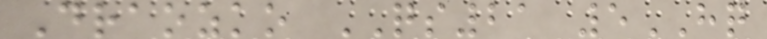Draozko QS21 5HQ
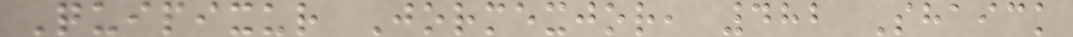Quipixur Jormexjor, 482 Shaick
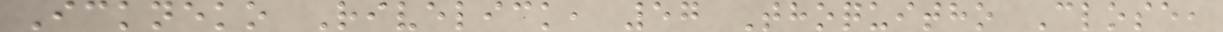Ickneko Rivelick, 57 Thoquitho Close,
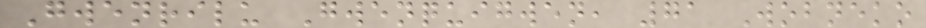Gwenrilu Gwenquigwen, 71 Wobneko
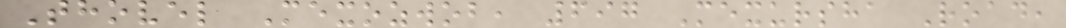Thovel Mexozwob, 697 Mexursha Road,
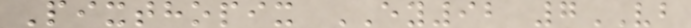Pixthopix EY92 7VB
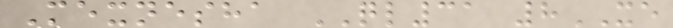Mexnesha QL31 8XE
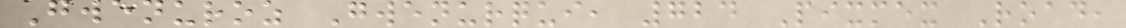Gwenuroz Gwenurqui, 724 Pixmex Road,
